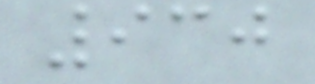930
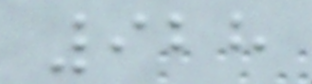928
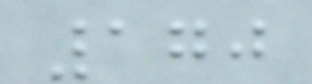170
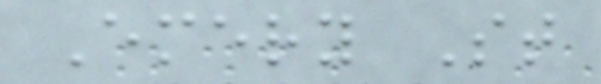Emery St
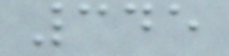345
